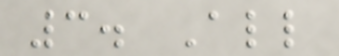3. All
